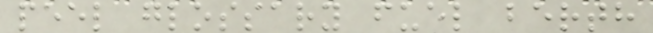peel glossary fuel berth
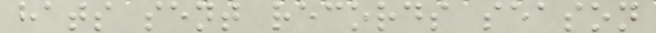hats sent records season
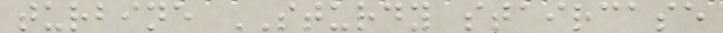turbine STURDY staircase
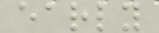early
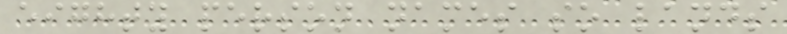eighty person names so lands
